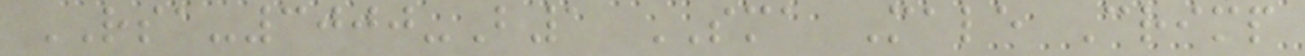RSA-3000-B1 SMA Male Crimp
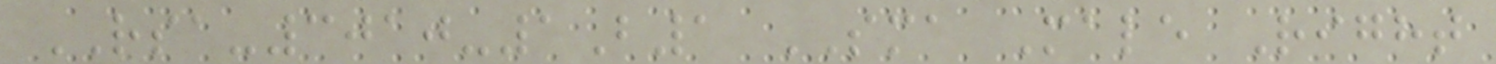RSA-3010-1B1 SMA Male Right
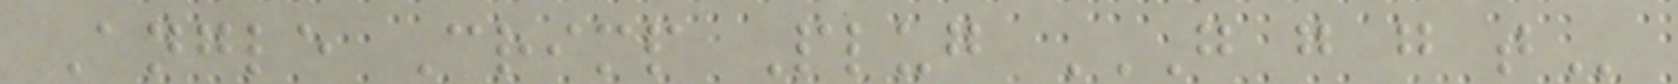Angle Crimp Plug G G G T
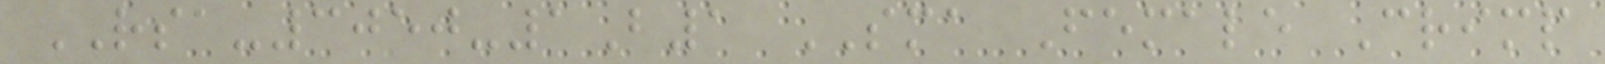RSA-3050-1B1 SMA Female Crimp
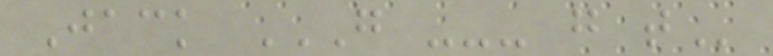Jack G --- G T
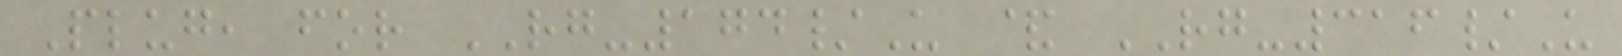Plug, for RG-174/U & RG-316/U
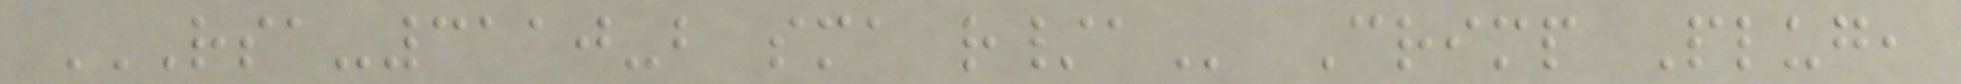RSA-3110-B SMA R/A Crimp Plug,
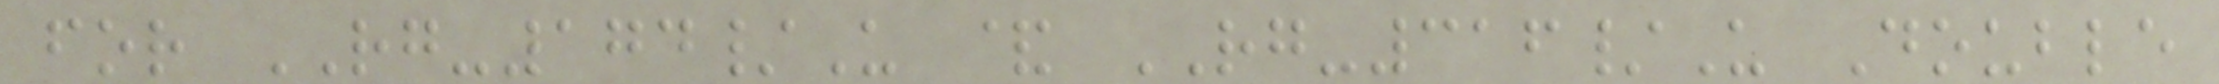for RG-174/U & RG-316/U Double
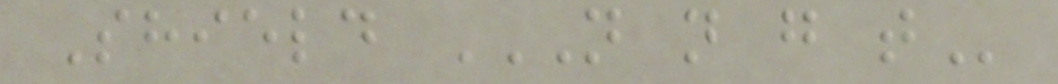Shield N N G T
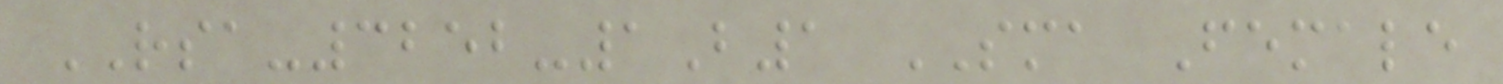RSA-3252-1B1 SMA Female
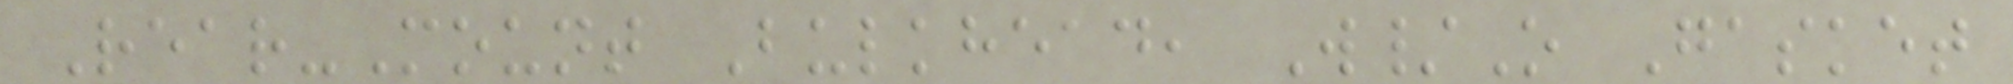Rear-Mount Bulkhead, W/O Gasket
